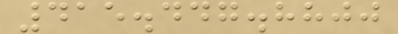415.447.8800
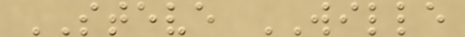STEVE WILLE
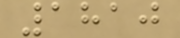1810
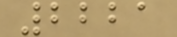2221
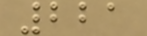221
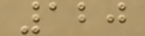120
